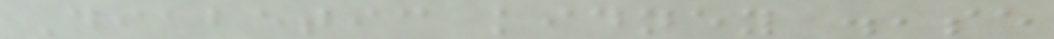Diabetic kidney disease
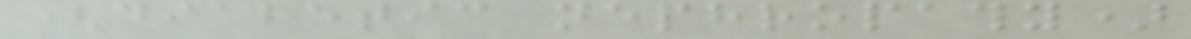(diabetic nephropathy)
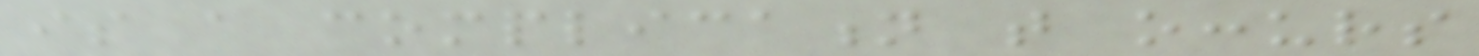is a complication that occurs
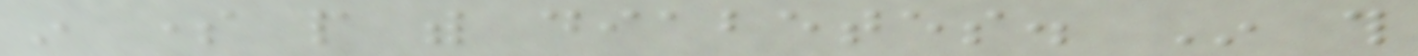in some people with diabetes. In this
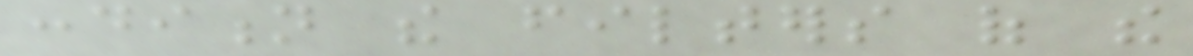condition the filters of the
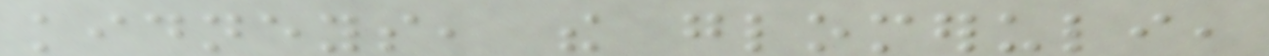kidneys, the glomeruli,
